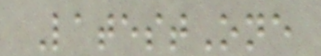LatestOne
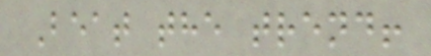Beat the trend!
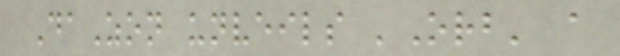DaZon unveils 'Orb' a
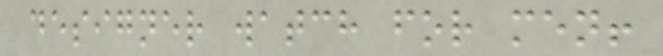designer watch for men!
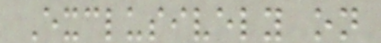Exclusively on
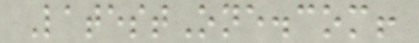LatestOne.com!
